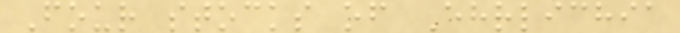Four stocks of Ehrlichia
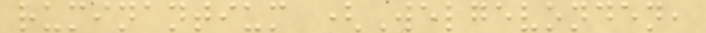ruminantium (Welgevonden,
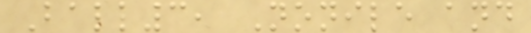Ball3, Nonile and
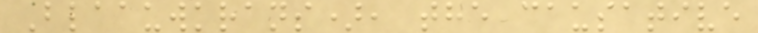Blaauwkrans), the causative
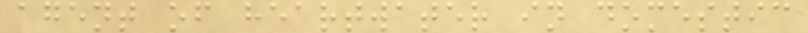agent of heartwater in domestic
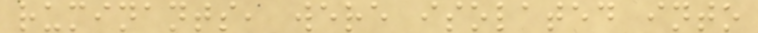ruminants, were isolated into
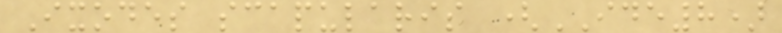Ixodes scapularis (IDE8)
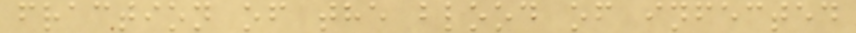fraction of the blood of infected
